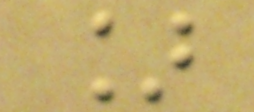]
